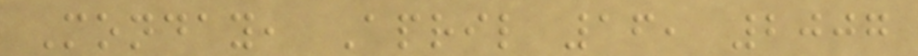Monday, April 16, 2007
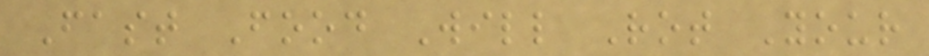Fast Food Will Rot Your
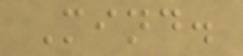Mind.
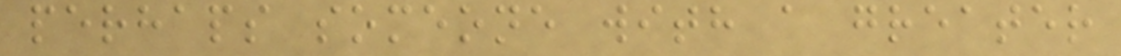perhaps someone with a greater
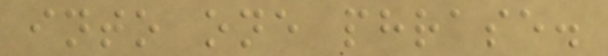into one phrase.
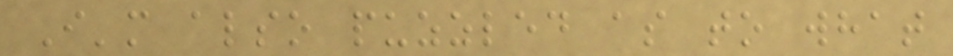I'm also puzzled as to what
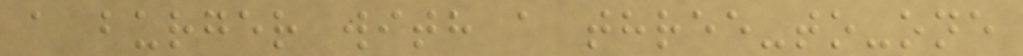a burger with a three-to-one
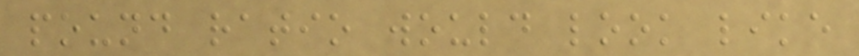pound ratio would look like
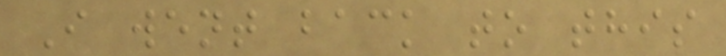I went back to this
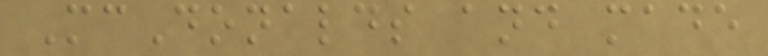McDonalds and made
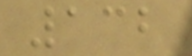132
